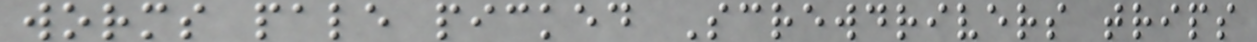worms pale picked Screwdrivers trips
